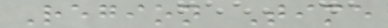Region Time
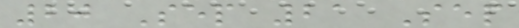20 Sep 21 Sep
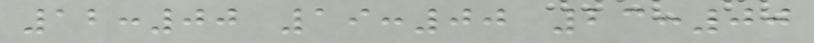12:00 19:00 23:00
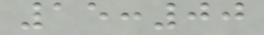15:00
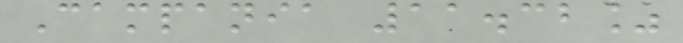Campania 11.32%
